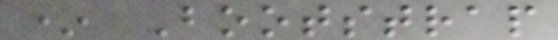* Bootstrap
